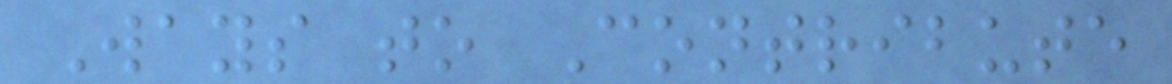Ways to Contribute
